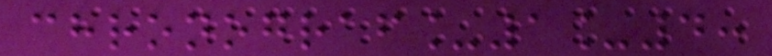chronograf_1_4:
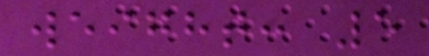weight: 5
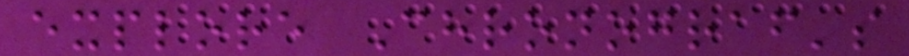explore Chronograf's
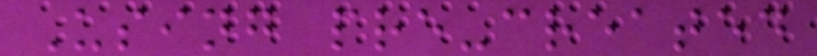Using pre-created
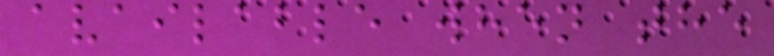available when the
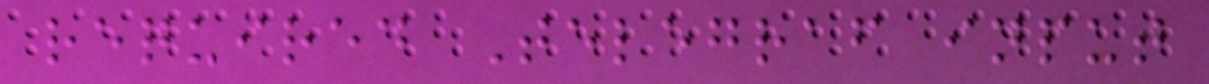required Telegraf input
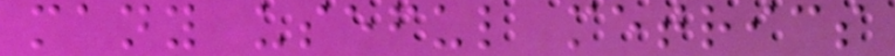many useful metrics
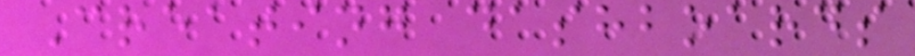Creating dashboards
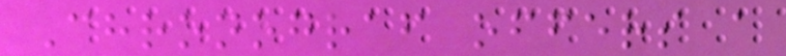Chronograf offers a
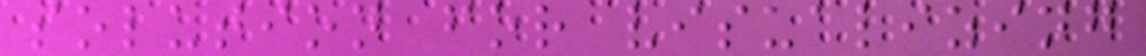solution for visualizing
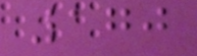170
